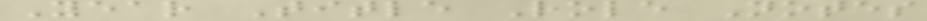Year Title Role Notes
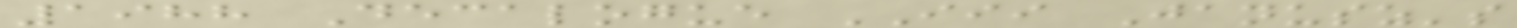1988 Decalogue III Janusz's
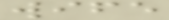wife
